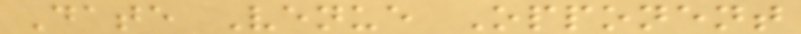Date Venue Opponent
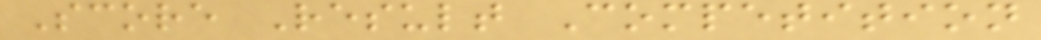Score Result Competition
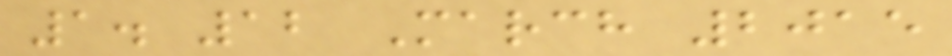1. 12 March 2015
